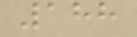188
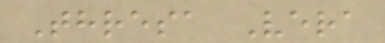Thresa Vera
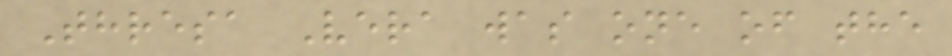Thresa Vera was one of the
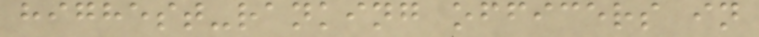highest-ranking officers in
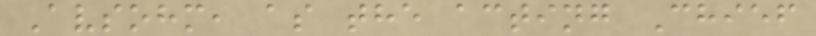Avsohm, as the acting Chief
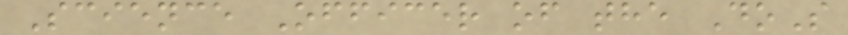Science Officer of the DoS
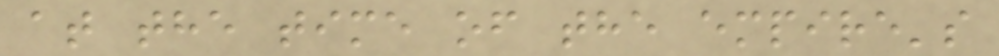at the time of the empire's
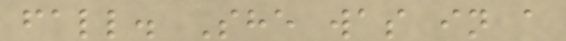fall. She was in a
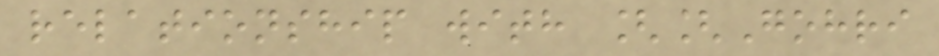relationship with [[Gohri
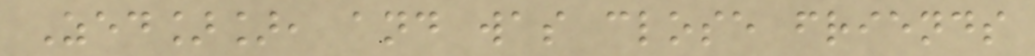Zed]], and was close friends
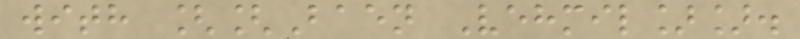with [[Baen Vehmil]].
